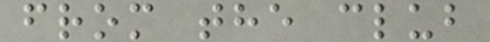from the club
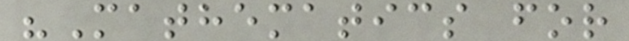"Mathematics for
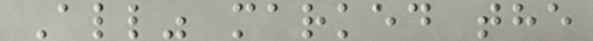All" marked the
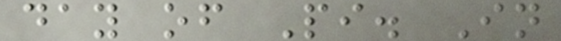day of Pi. In
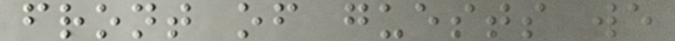front of guests we
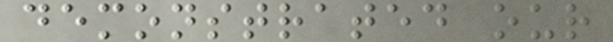demonstrated our
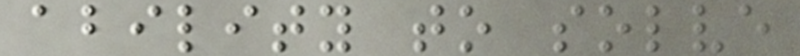ability to solve
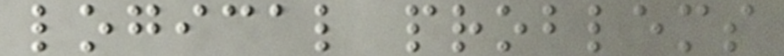logical problems
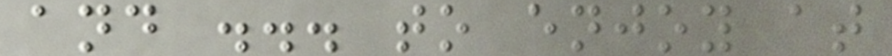and ... to enjoy at
